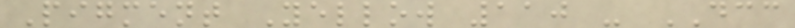Pigment Yellow 110 - DCC
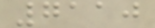7110
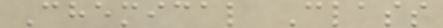Chemical Class
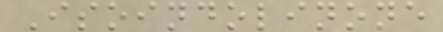Isoindolinone
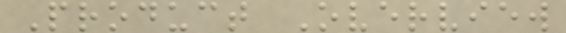Product Overview
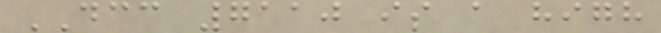DCC 7110 is a high
